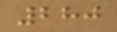280
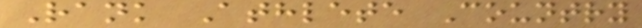Rank Athlete Country
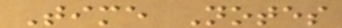Time Notes
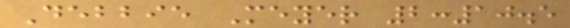Debbie Meyer 2:10.5
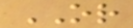OR
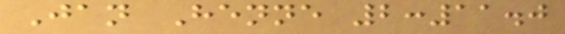Jan Henne 2:11.0
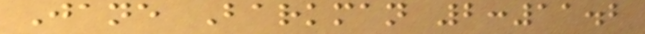Jane Barkman 2:11.2
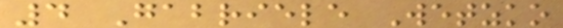4 Gabriele Wetzko
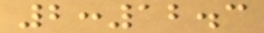2:12.3
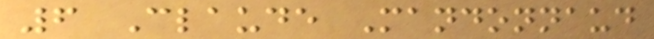6 Claude Mandonnaud
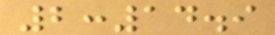2:14.9
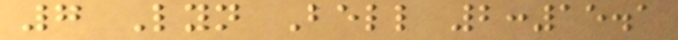7 Lyn Bell 2:15.1
